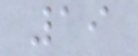19
